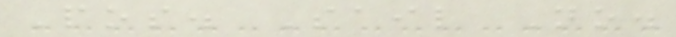Pos. Sail No.
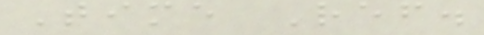Time Ref.
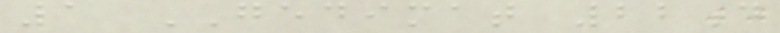1 GEDIMAT 22d
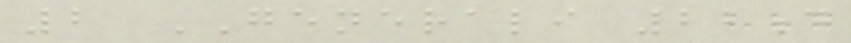2 GENERALI 22d
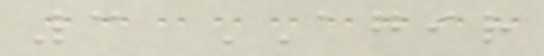3 AGIR
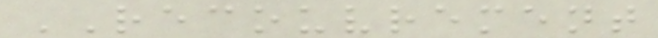RECOUVREMENT
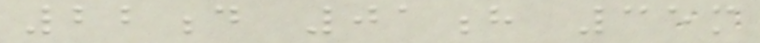22d 01h 35m
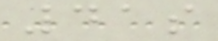41s
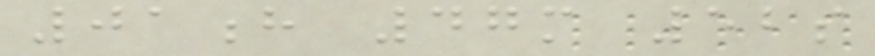01h 47m 52s
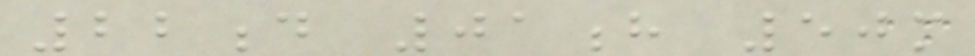22d 01h 50m
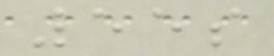55s
